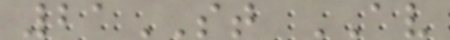21ST AV
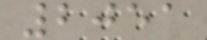2051
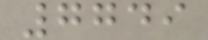7749
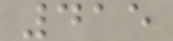415
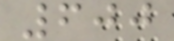600
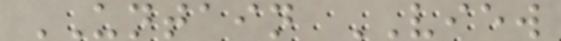UNTAIN VIEW
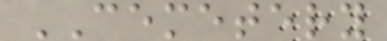CEMETERY
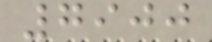7900
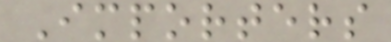Importers
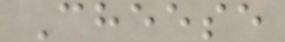Cheese
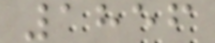1856
